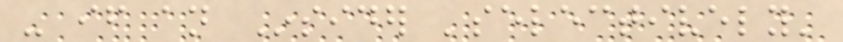- if an Insider 'selectively'
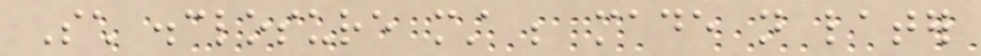Such disclosure must be made not later
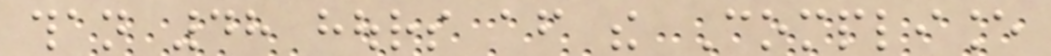than 48 hours after the Compliance
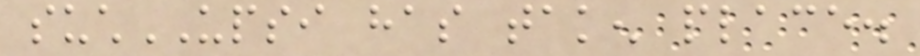suchUPSI has taken place.
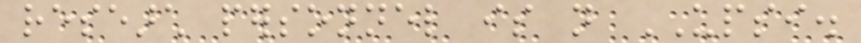research personnel is not UPSI.
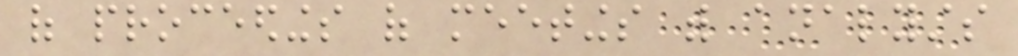of proceedings of meetings with analysts
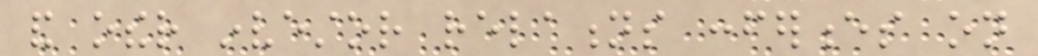and other investor relations conferences on
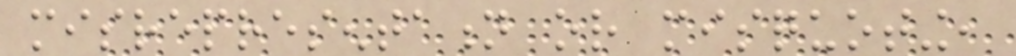misrepresentation or misquoting,
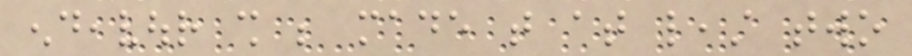endeavour shall be made that at least two
